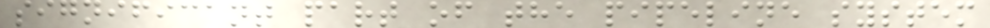significant part of the pipeline system
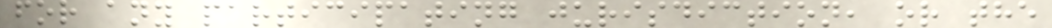for any participating jurisdiction, or the
